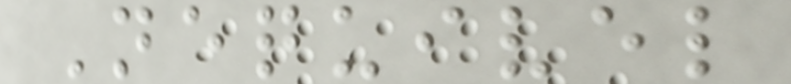Nequivel
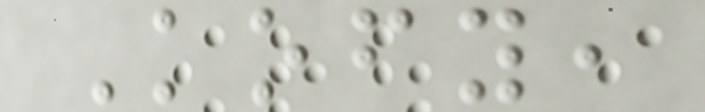Kofy,
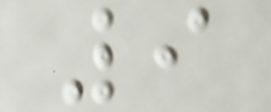9
